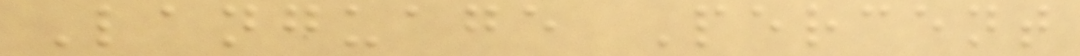Language Percent
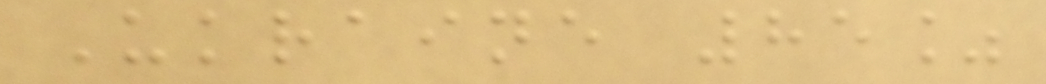Ukraine 85%
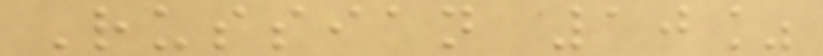Russian 10%
